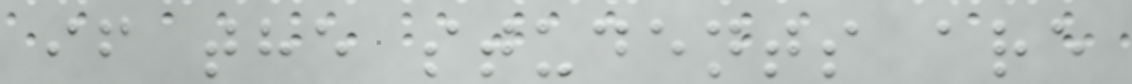if the students are
